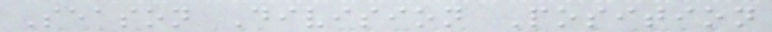Season Division Position
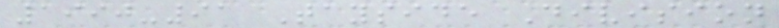1990-91 Tayside Division
